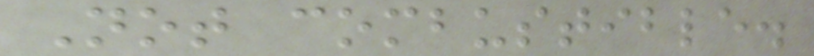Not combustible.
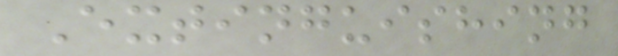Extinguishing
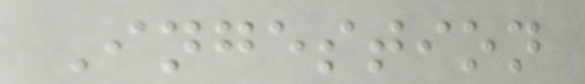Ingestion
